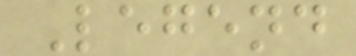Legend
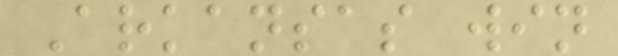Arkansas win
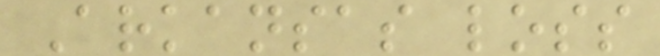Arkansas loss
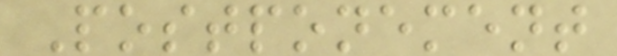Postponement
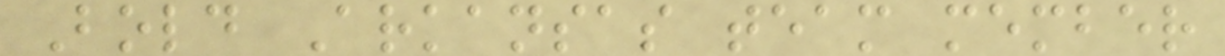Bold Arkansas team member
